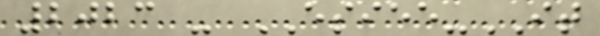2023 - ESIEE-IT
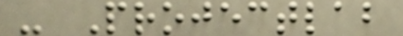- Projectlab
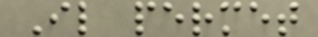Il permet
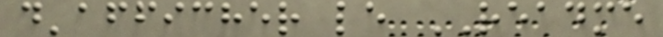d'afficher le README
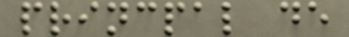princpal de
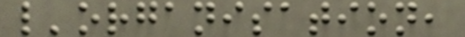l'organisation,
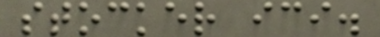stocker ici.
